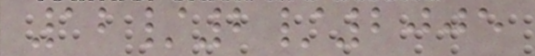12/2/2005
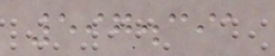597.391
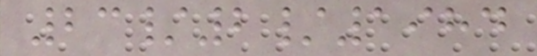23/2/1984
